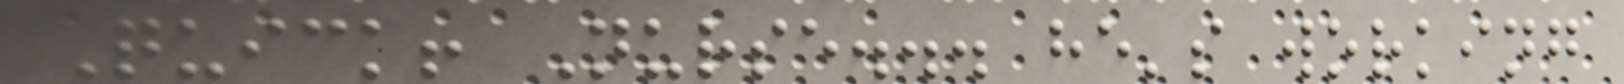Quick! Nurse... he's working
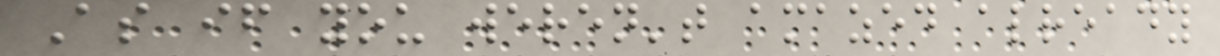As if you weren't amazed already
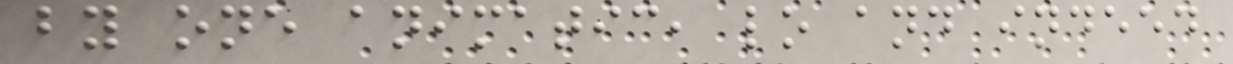by one animatic, lo and indeed
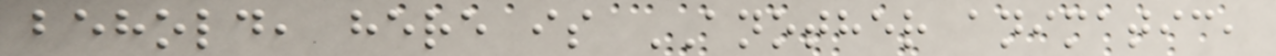behold, here is ANOTHER animatic,
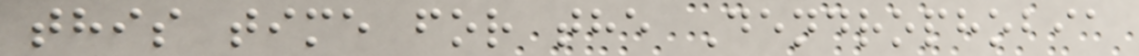this time for the Dendrophobia
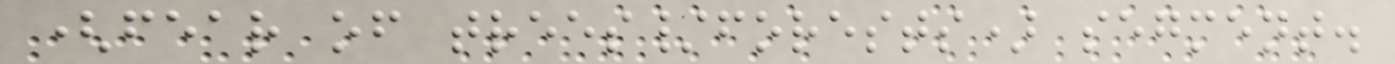(fear of trees/forests) segment.
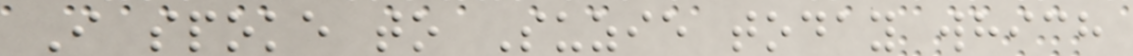I spoke to Suzie today which
